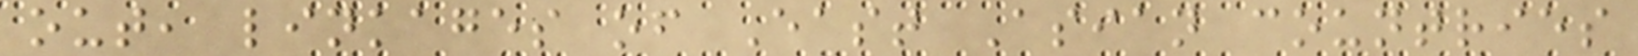out, linkages of East Asian countries
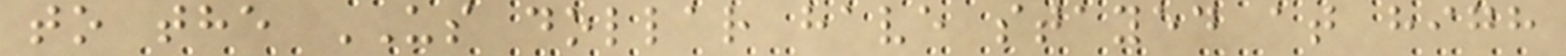to the US dollar have stayed at high
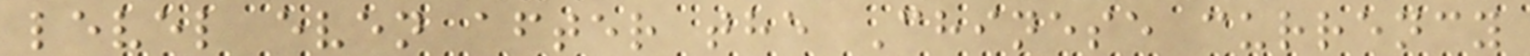level even after the Chinese currency
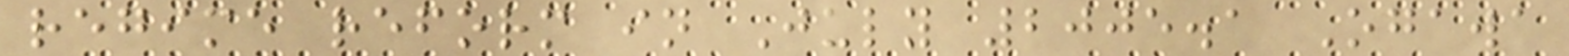regime reform in July 2005.1 Ogawa
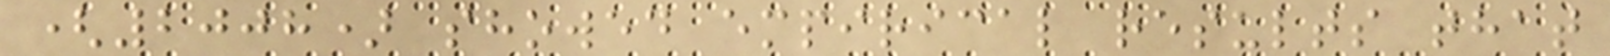(2008) showed empirical results that
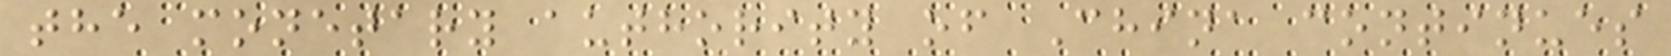the monetary authority of China continues
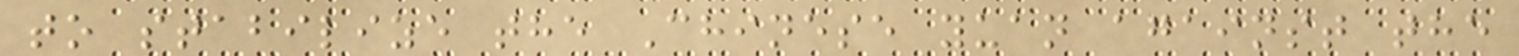to stabilize the Chinese yuan against the
